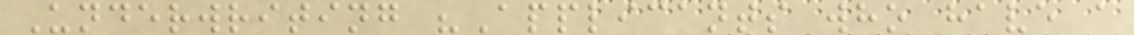Underwriting "Applicants who have a
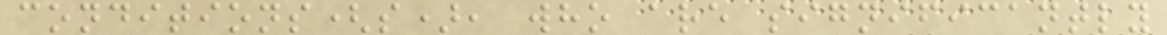conditions(s), who are significantly
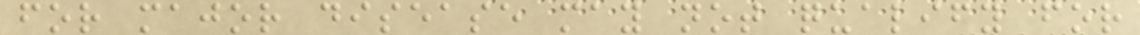for major disease may not qualify for
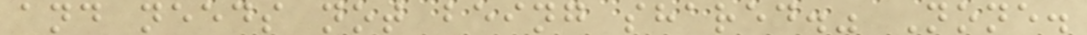and needs not being shared." None.
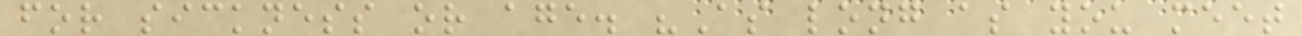for sickness or age. "As long as you meet
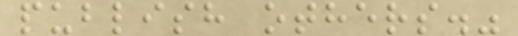publish others."
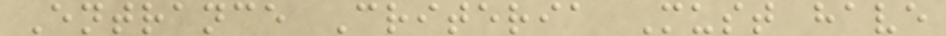Entrance Criteria Must have
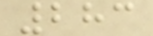283
